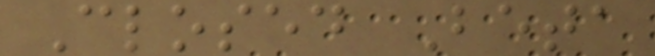Closed Beta
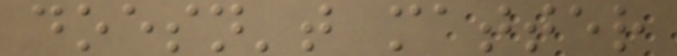doesn't matter
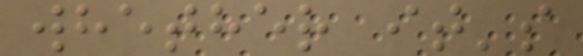whether it's
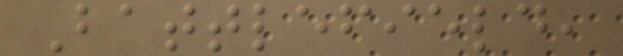Battlefield,
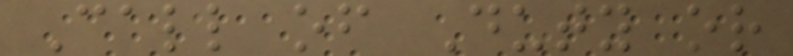Call of Duty or
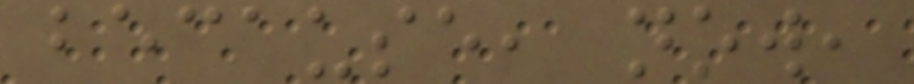because, now,
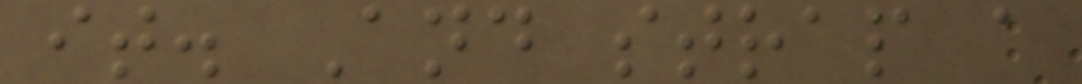it. And strap a
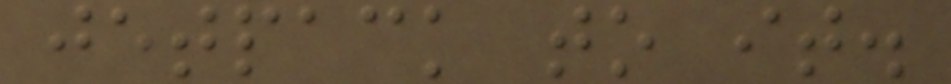jetpack to it.
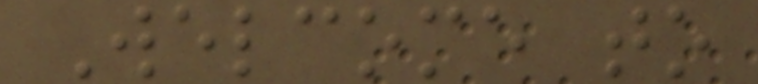Welcome to
